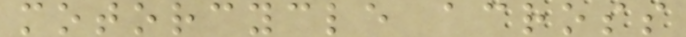motorcycle across
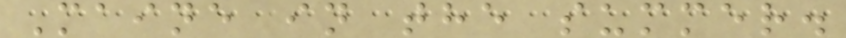Maine in the summer.
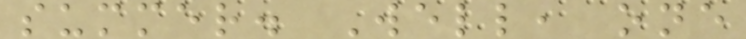summer. Well, one
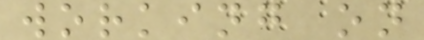working on
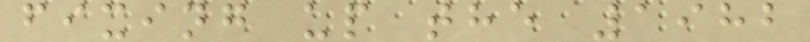fixing up the 1982
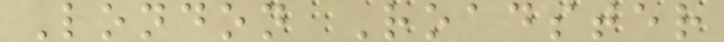London Roadster
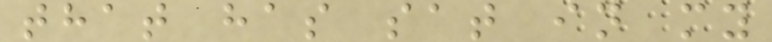that has sat in my
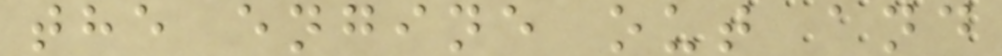the engine out and
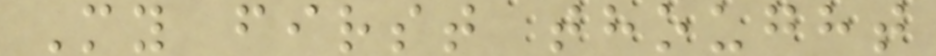My first thought
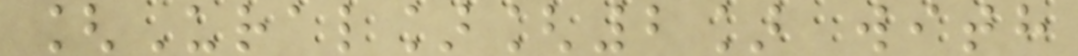[Ural][2] with
